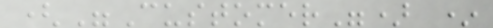("Customer") *
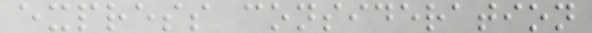express consideration
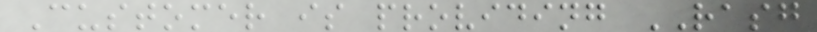Customer is providing RASG
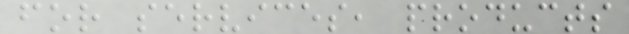for services, products
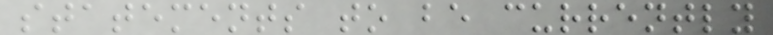statements to be currently
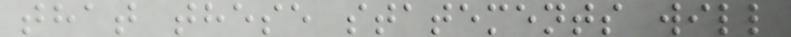that these statements will
